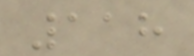118
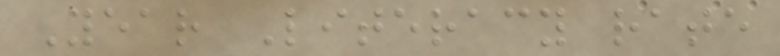Year Literacy rate
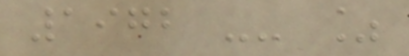1972 -- %
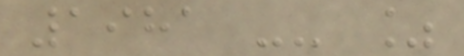1981 -- %
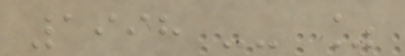1998 -- %
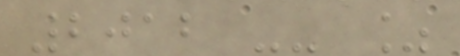2012 -- %
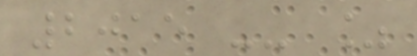2015 -- %
